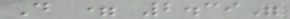D = 2.39"
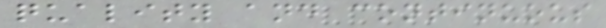quality and continuous
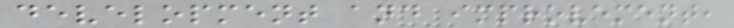development and improvement,
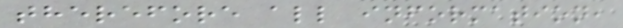therefore all information,
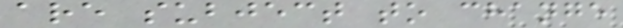are subject to change
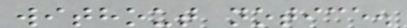without notice.
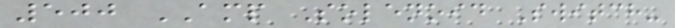500 AMP Solenoid Switch-
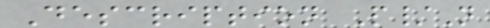Description P/N
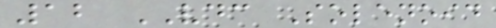12 VDC Solenoid
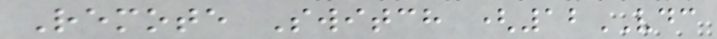Remote Switch (12VDC
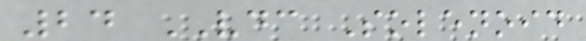24 VDC Solenoid
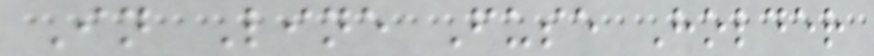In Line Fuse Holder
